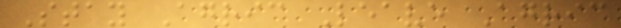Stay Agric Leave Agric
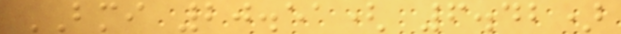BMI 20.51( 6.42)
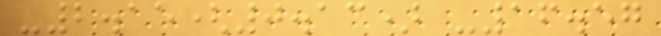-2.15(0.13) -16.57
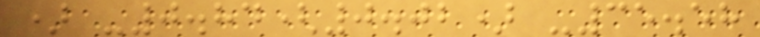) -0.84(0.02) -35.58
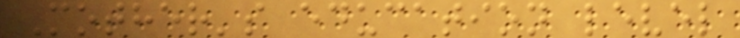Mother's education level
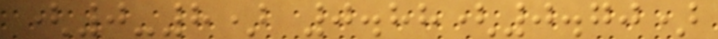(0-8) 0.88(0.70)
